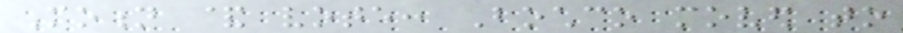Motion & vote: Bochco moved to
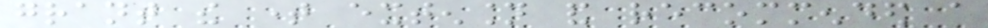grant the time extension and recommended a
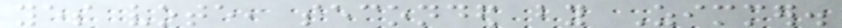yes vote, seconded by Zimmer.
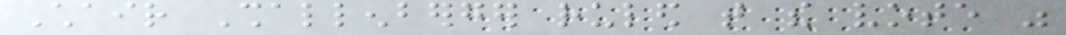Chair Shallenberger ruled that the vote was
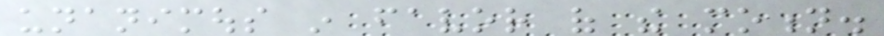unanimous in favor of the motion.
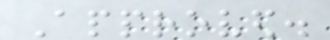Approved.
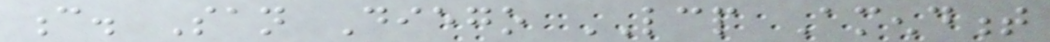c. San Diego LCP Amendment
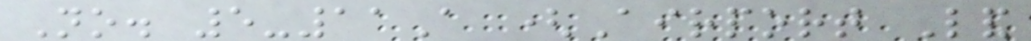No. 5-11A (Airport Land
